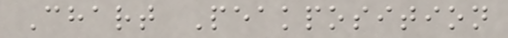Chart Peakposition
